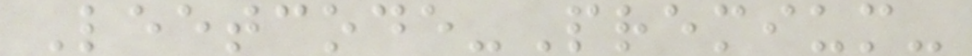Leetcode-Premium-
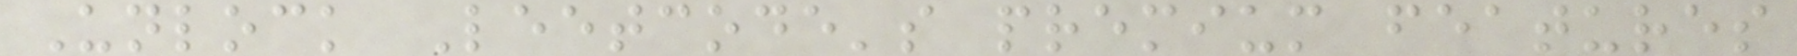Unlock Leetcode's premium features
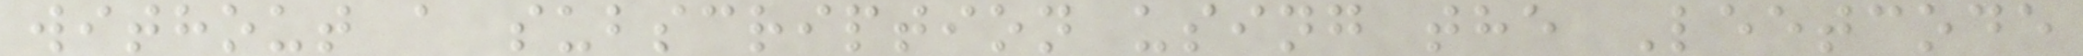without a subscription using the Leetcode
